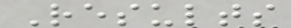Results
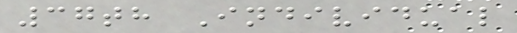37th Individual
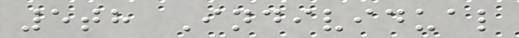5th Individual
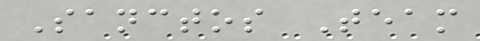Sanctos Team
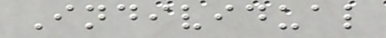Individual
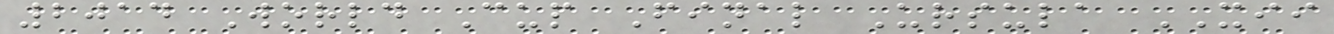2014 World Cup Final Ursula XII
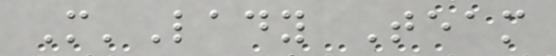M'Lady Team
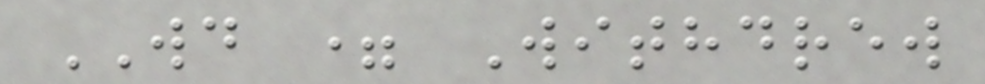WD = Withdrew
